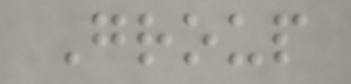Group
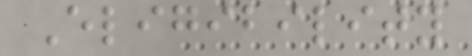Eligibility
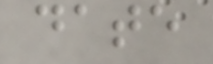date
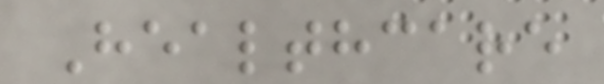Healthcare
